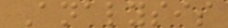Analysis
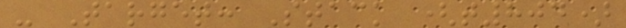- Target: Stack (t804)
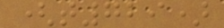(t729)
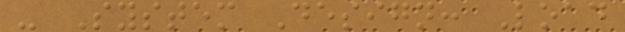- System Design: Load
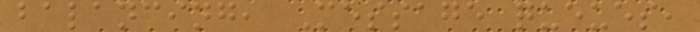balancing, Message queues,
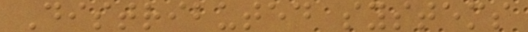Distributed systems
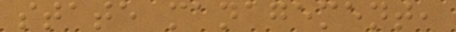state management,
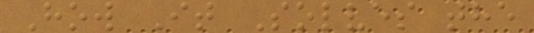How It Solves the
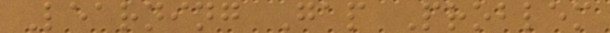Learning Gap Problem
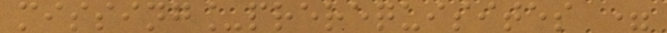missing_prerequisites =
